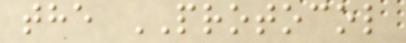the PROTOCOL
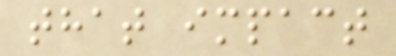that impact
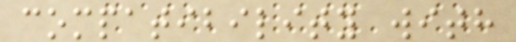compatibility with
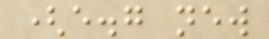(e.g new
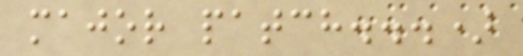major patch...)
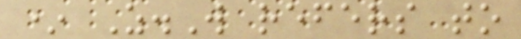* Z.W refers to
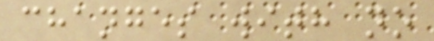changes with no
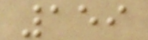159
